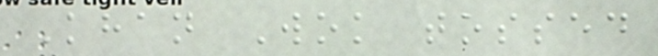Khan Wok tossed
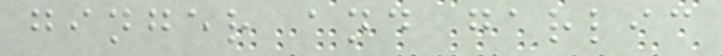ginger and garlic
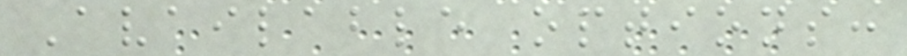Available options:
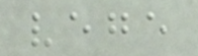vege
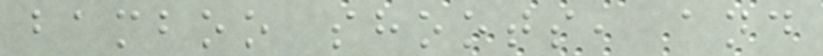bamboo shoots, and
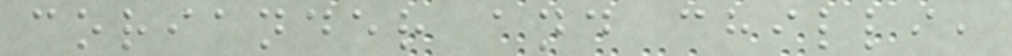coriander and chilli,
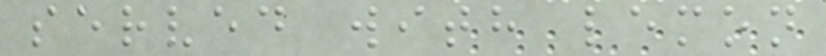served with lemon
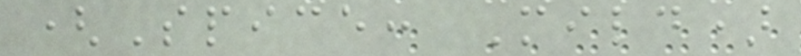(Spice: Mild)
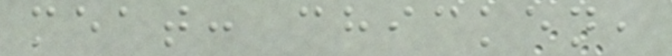meat: chicken,
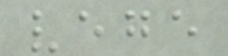vege
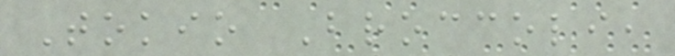Tokio Broccoli,
